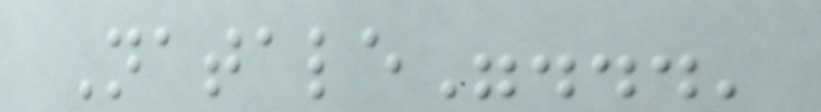Natale"...'
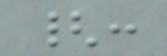{:
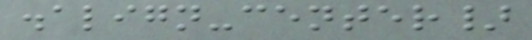.align-center}
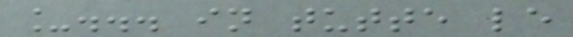_... in tutte le
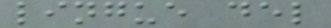lingue del
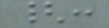{:
